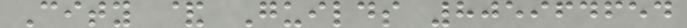City & Guilds 805964654
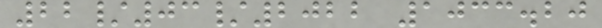22/03/2022 1033.20
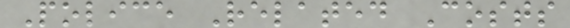Police Related Costs
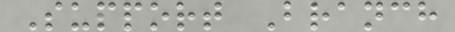Support Branch
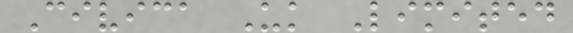Civica Uk Limited
